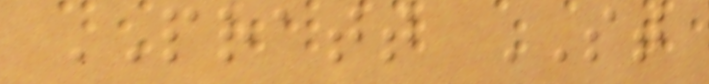PRATT ST
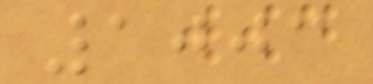1003
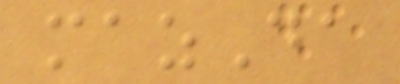mazDa
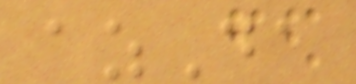azDa
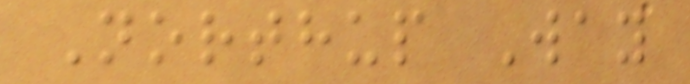Northup Way
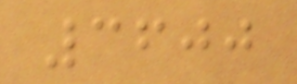3600
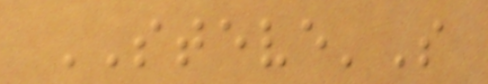STEVE'S
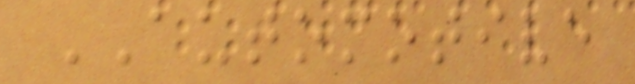AUTOMOTIVE
